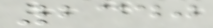2340
